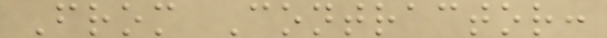From Contractor:
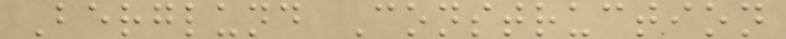Berglund Construction
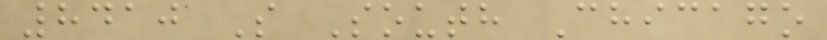8410 S South Chicago
